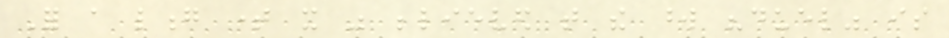For a long time it was believed that the word "duel" is
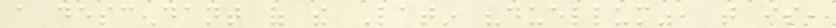a descendant of the Latin "duellum", that is,
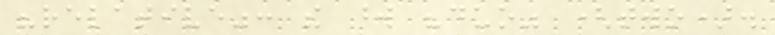"relative": the word "duo" (two).
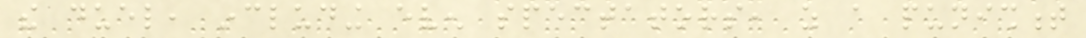the duel, including even spectators, as a punishment
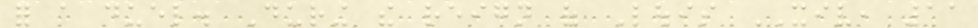for a duel. During the reign of Louis XIV, 11
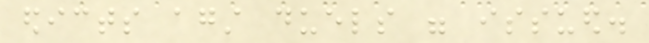edicts against duels were issued.
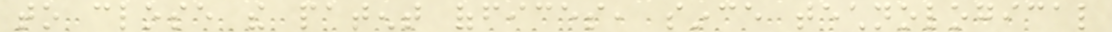to close the patent offices, since technological
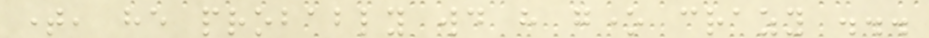time, he probably would have gone crazy ...
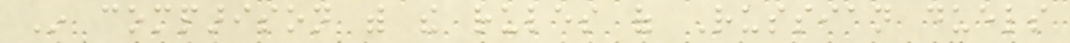In comparison with the rules of Russian duels
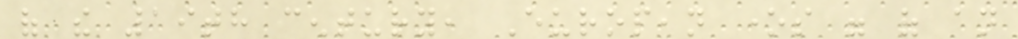of the 19th century, European ones were of an
